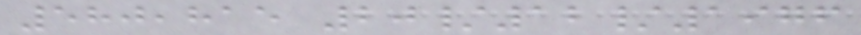580,815 20/12/1976
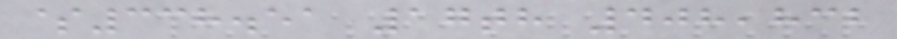$338.51 17th 408,832
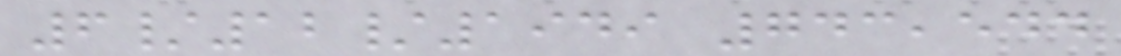6/12/1949 743,544
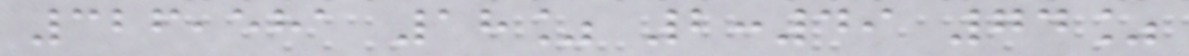326,581 18% 2:49 74%
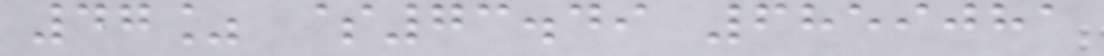47% $73.49 6859081
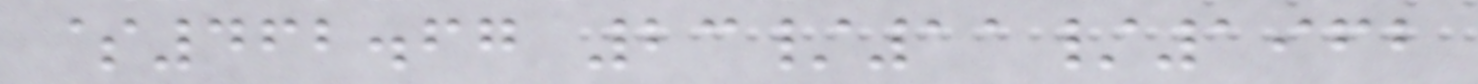$462.67 23/11/1962
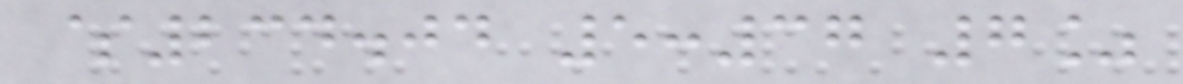$234.04 5:37 7%
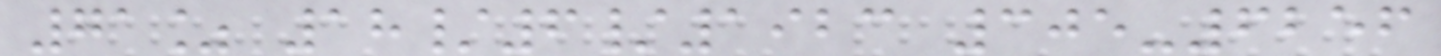71% 18/6/1923 305-6256
